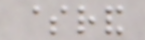$rand
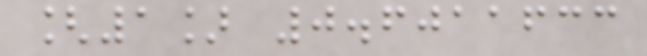[1] 0.6011633
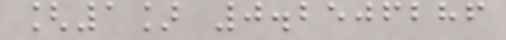[1] 0.2506286
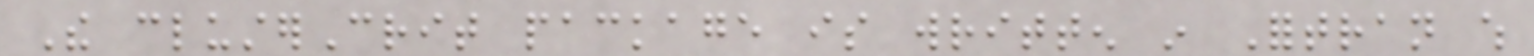The clusterCrit package is written in Fortran which
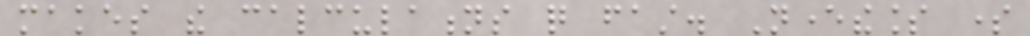makes the calculations quite fast. Nevertheless some
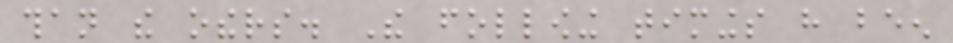than the others. The following timings have been
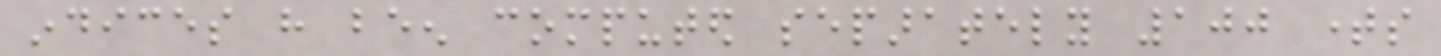indices have been computed separately 100 times
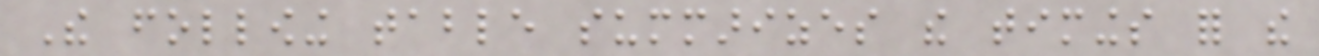The following table summarizes the timings for the
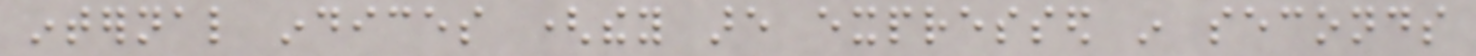internal indices (they are expressed in seconds
